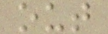out
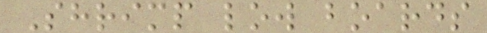Shrimp low boards
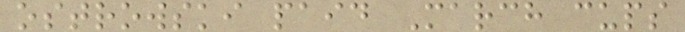ostrowski paid March cups
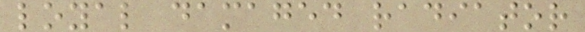loyal damaged radiator
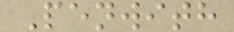Penwith
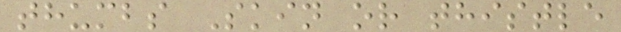thumbs Skin or thistle
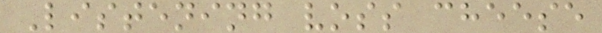Listening voss cheese
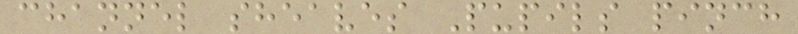channel sheaves Pupils pinch
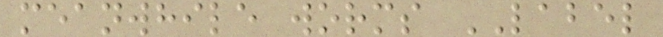meanwhile worms LABEL
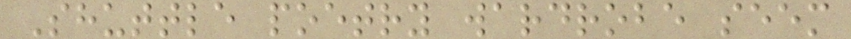Shuttle poetry wardrobe seem
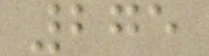275
